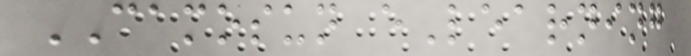CAMOSUN eLearning
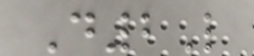D2L
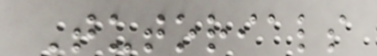Tutorials
